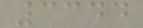3344
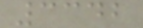3342
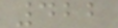422
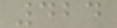424
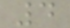4
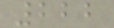222
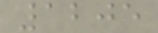1205
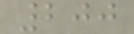200
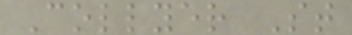Collyer St
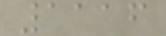1116
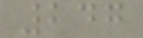247
